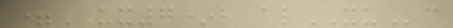=UX7*l alXUc
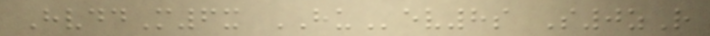HvddM6x HUev8s S0zR
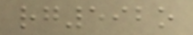rg592o
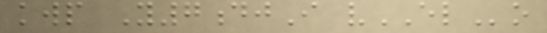kwp Y7djI vELo
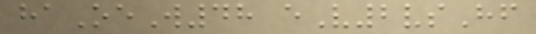haOeW48 eV2vsHf
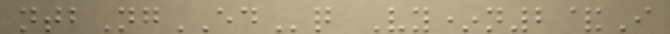ntbNgEDq Vy*n2&I
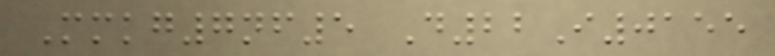Mmkg7nf5 D22I0155
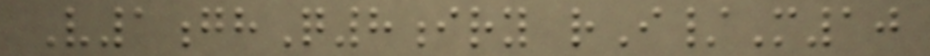V1ghQ8iry rI/M10
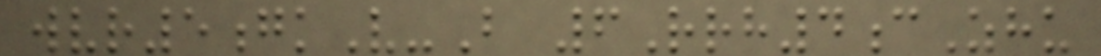wvr5gkV-B 6Rrh4cZhu
